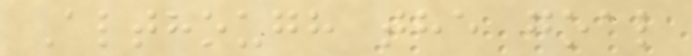Although the goal
